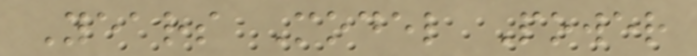Years Model Power
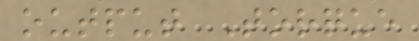output Torque
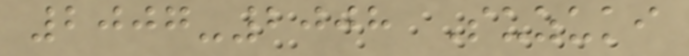2007-2008 Suzuki
